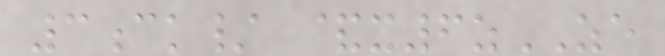3ck/ &x6zZE
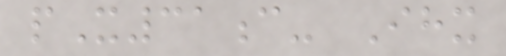pX31c- Ihx
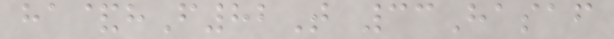ha&hF82T 33Hasaf
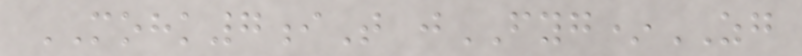MOHK7iT jFYG*ZG
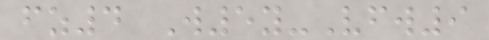fz4 W5y-Vfw9
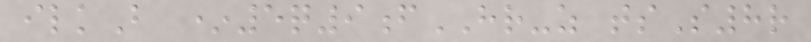ilkB *5q9fHR-z tsS8r
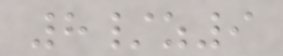8/z9
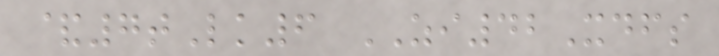&7tLk6 ZI42Xdfs
